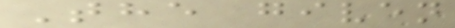The given
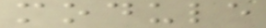module
